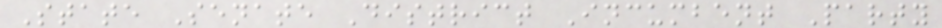State Senate District Incumbent Party
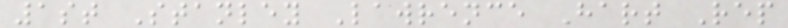1st Stanley Lawrence Hart Rep
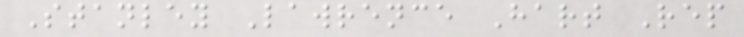Stanley Lawrence Hart Rep
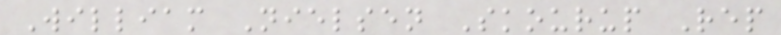William Nielsen Skourup Rep
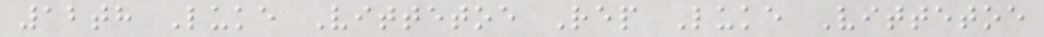12th Luke Vittetoe Rep Luke Vittetoe
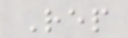Rep
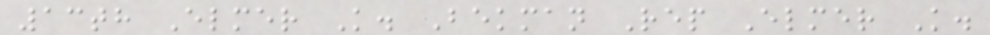13th Elmer K. Bekman Rep Elmer K.
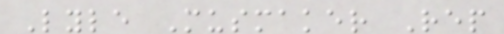Lyle Musmaker Rep
